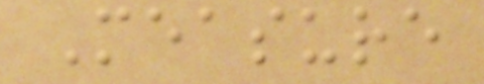Measure
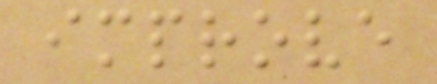improve
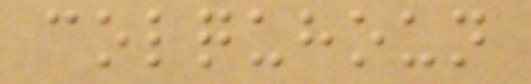colquhoun
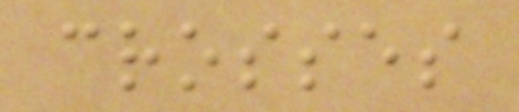crosses
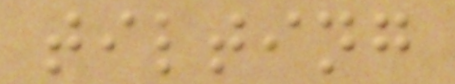tilting
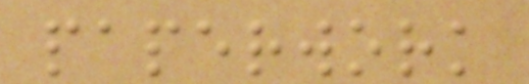paperwork
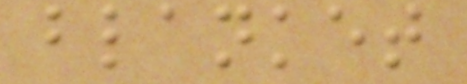blanket
